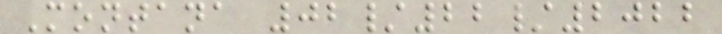Montana 02/22/2022
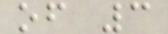of 3
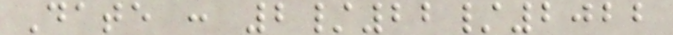Date : 2/22/2022
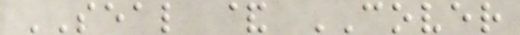SEAL & COVER
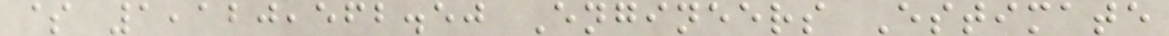$ 1,120,562.50 Engineers Estimate
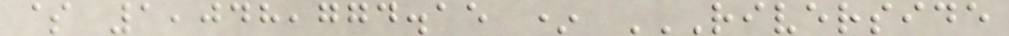$ 1,048,774.15 * RIVERSIDE
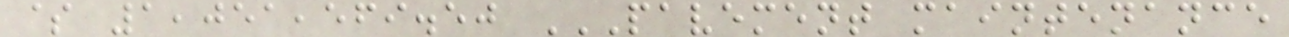$ 1,051,569.50 PAVEMENT MAINTENANCE
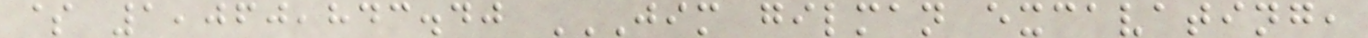$ 1,060,843.40 JIM GILMAN EXCAVATING,
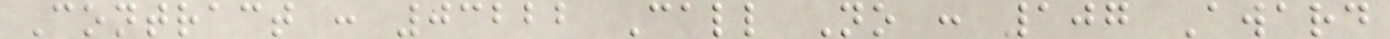Contract : 03222 Call No : 107 Award
